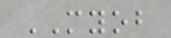MYOB
